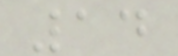14
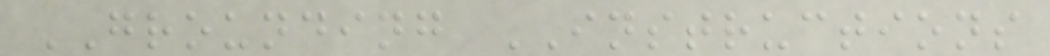GROUNDING INSTRUCTIONS
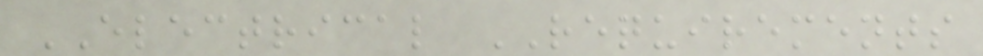ELECTRICAL REQUIREMENTS
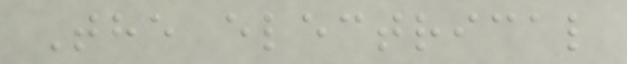The electrical
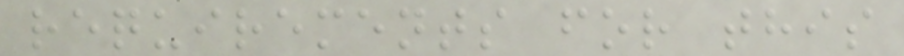requirements for this
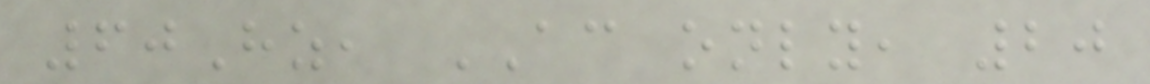60Hz, AC only, 20
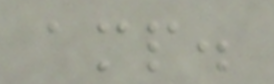amp.
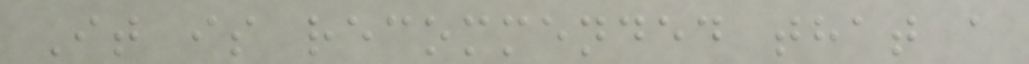It is recommended that a
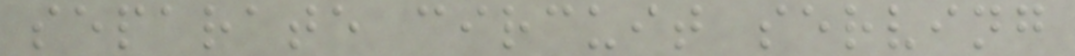separate circuit serving
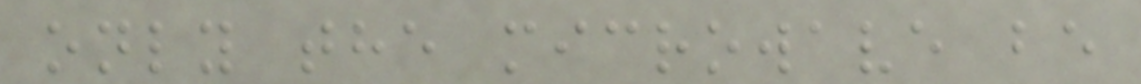only the microwave be
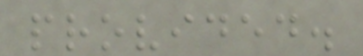provided.
